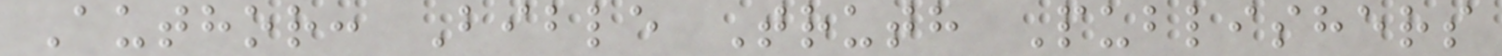Author: Bible Truth Publishers
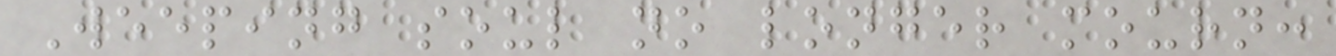Weeping soul no longer mourn:
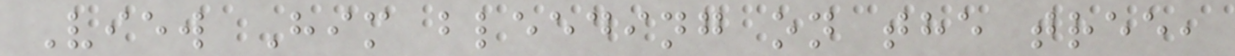View Him bleeding on the tree,
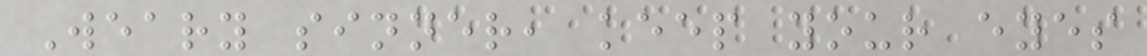Weary sinner, keep your eyes
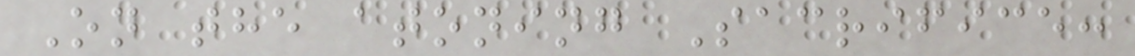On the atoning Sacrifice:
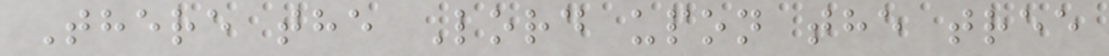There the Lord upon the tree
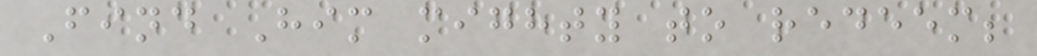Find Him mighty to redeem;
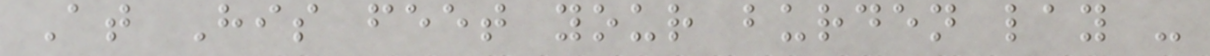At His feet your burden lay -
